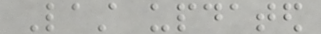Last updated
